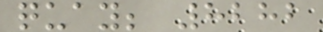quay; 8282
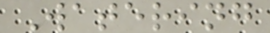Watering
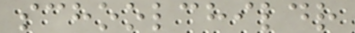schoolchildr
